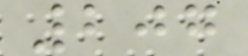207
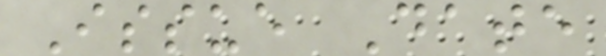Issue Date
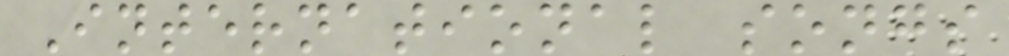International songs
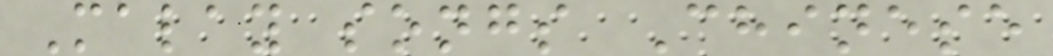Malay songs Chinese
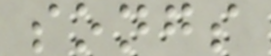songs
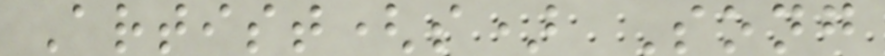Artist(s) Song
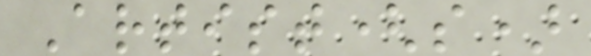Artist(s)
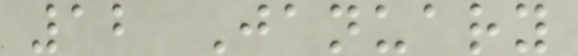12 January
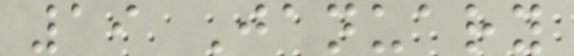19 January
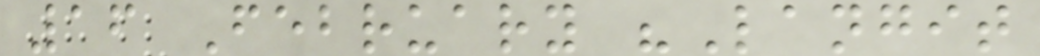16 February "Langit
